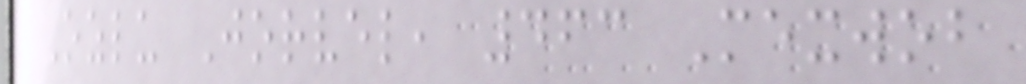Ozlu Jorvel, 463 Mexwob
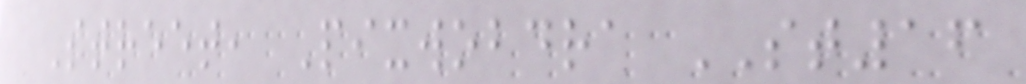Street, Pixwobdra ST16
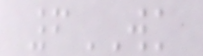6WK
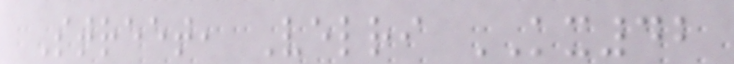Street, Velri KX42
